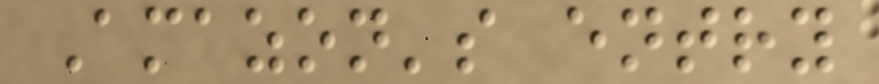Amazon's entry
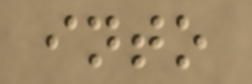into
